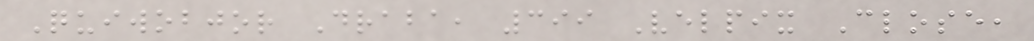Quiwobjor Draba, 399 Velpix Close,
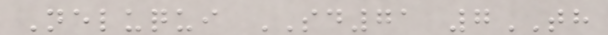Neluqui SD71 7TH
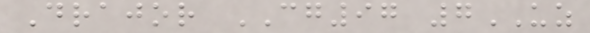Drajor CG97 7UZ
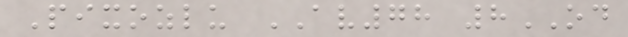Pixozlu AV78 8OD
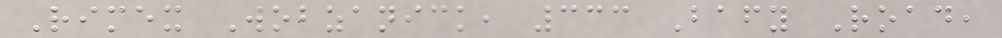Rimex Wobzanick, 333 Bafy Road,
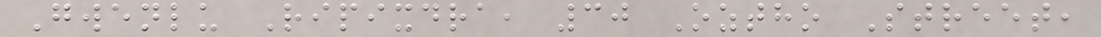Gwenlu Ripixdra, 30 Oztho Street,
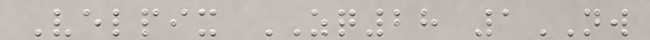Velpix ZQ28 1NW
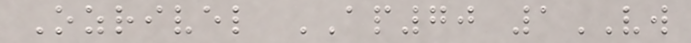Ozrivel AP70 1VW
